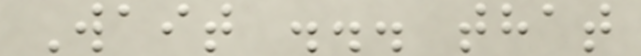Wait ... that
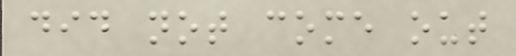did not come out
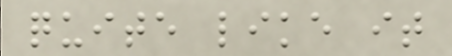quite like it
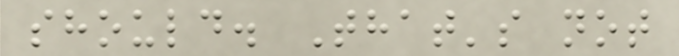should. That's not
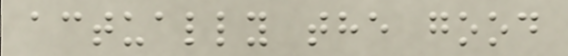actually the good
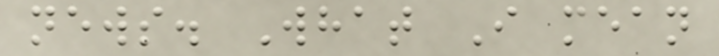news. What I mean
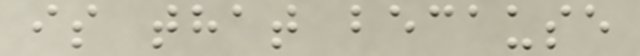is that because
